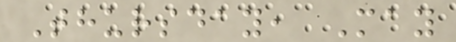Thursday, May
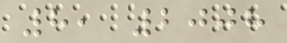8, 2008
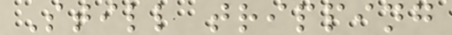Still tripping
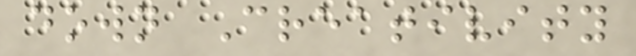down Creativity
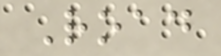Road
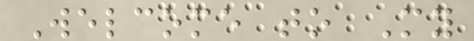Welcome to My
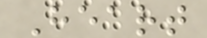Heart
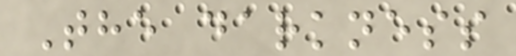The darkness
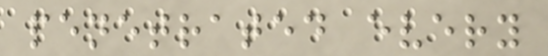penetrated every
